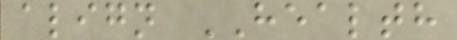align HEALTH
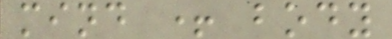mind + body
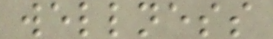wellness
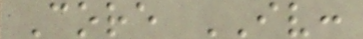Core IV:
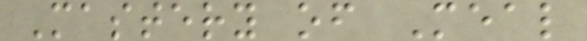Mastery of Meal
